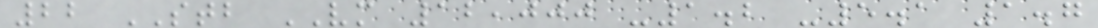22 STB VM 12,000 -1.2 -5.1 1.7
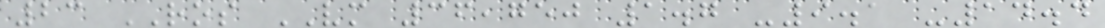23 ROS VM 36,750 1.7 -9.1 -14.4
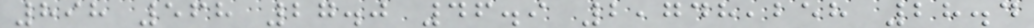898 568 27.0 46.9 2,748,258 28.4
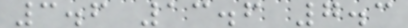3.6 13.6 7.3
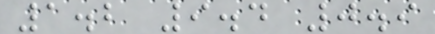1.2 9.4 0.9
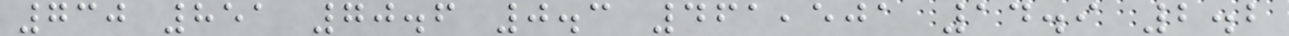730 851 70.6 0.3 461,501 14.9 2.2
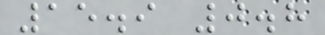15.9 0.8
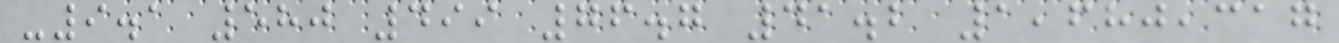-9.1 580 499 76.7 41.2 1,680,317
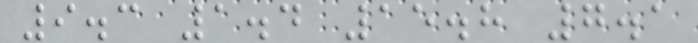9.3 1.4 15.8 7.1
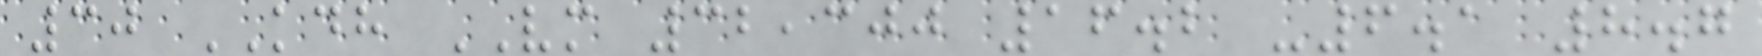30 KDH VM 32,300 16.2 -6.1 8.7
